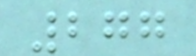277
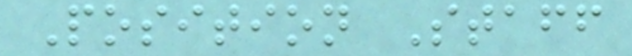Position Staff
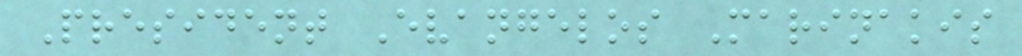President Evangelos Marinakis
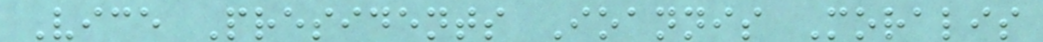Vice Presidents Ioannis Moralis
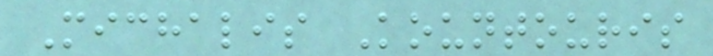Michalis Kountouris
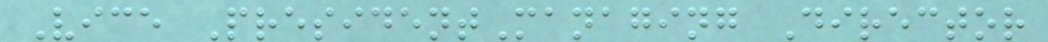Vice PresidentManaging Director
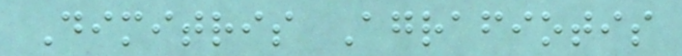Dimitris Agrafiotis
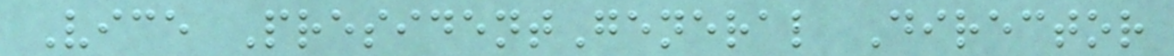Vice PresidentGeneral Director
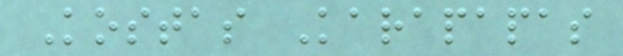Kostas Karapapas
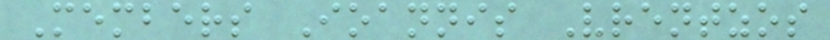Members Ioannis Vrentzos
